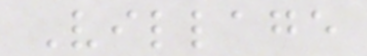Village
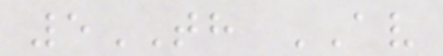5TH AV
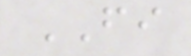FI
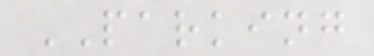PARKING
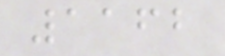1162
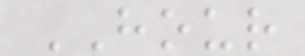HOUR
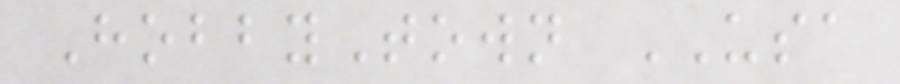HobbyTown USA
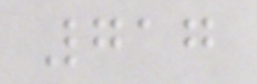717
